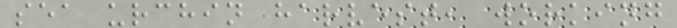sea urchin harvest, working
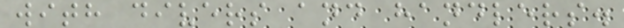with divers and handlers.
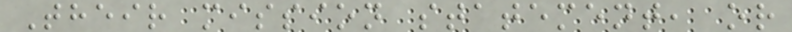Their mission statement, or
